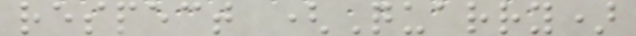respect (Quarry)
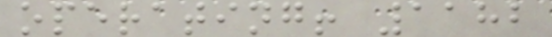operating! 1182
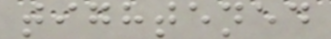tightened
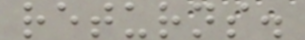returns.
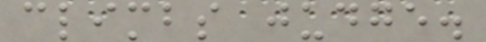climbs judge.
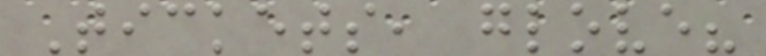Tickets, glove?
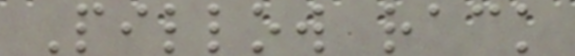Pillow rack
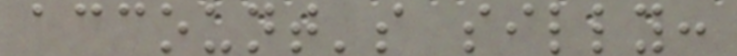account's silly:
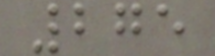275
